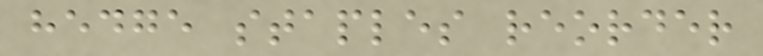hedge staples reorder
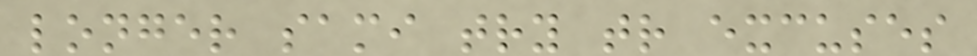longer sami try tr excuses
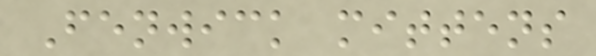Fenwick mittens
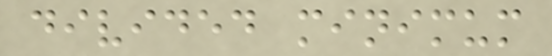divided minimum
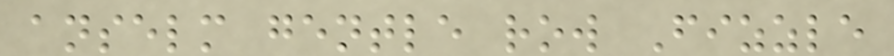anselm gentle row Fizzle
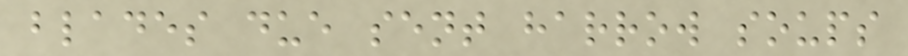blades due sent harrow soups
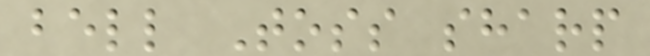bell Toss sharp
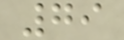79
